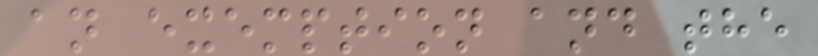an exemption and the
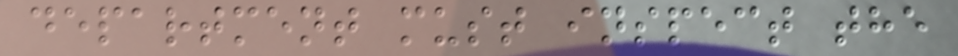department must inspect the
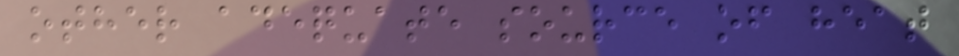other adequate source of heat
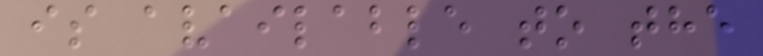is available to the
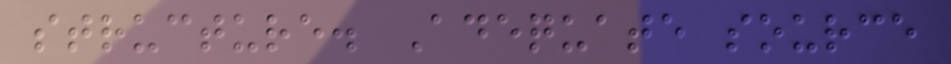structure. Adequate source
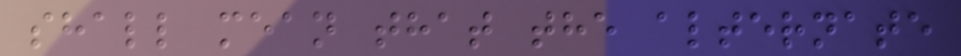shall mean that the alternate
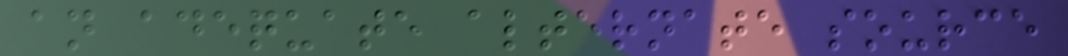an adequate alternate source
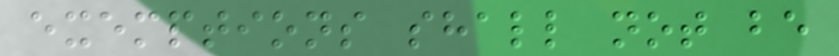exemptions shall not be
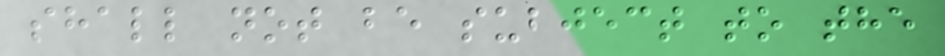shall not be subject to the
